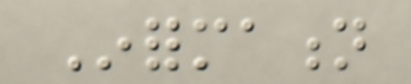Information
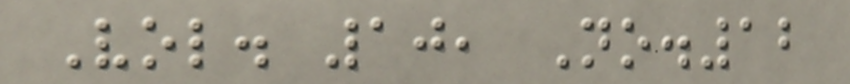Vol. 10, No.12
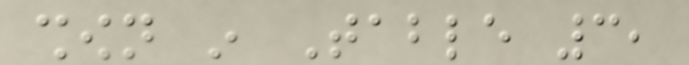shown in Table 3,
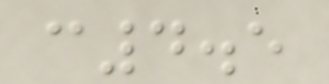c4.5
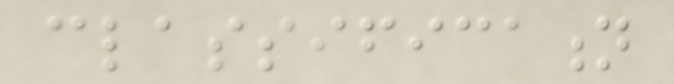classification
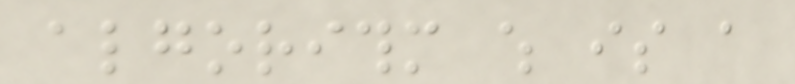algorithm which is a
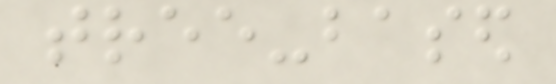tree-based
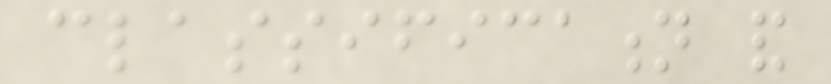classification and
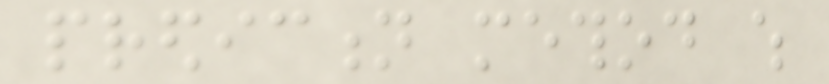prediction method which
